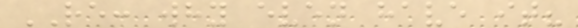RE: why even have it?
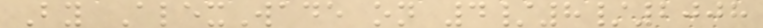By AlexWade on 4/8/2008
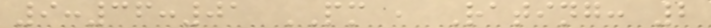9:36:01 PM , Rating: 2
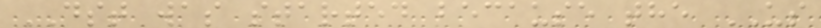DST was started because the US
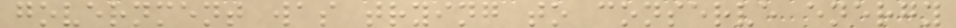government was trying to conserve energy
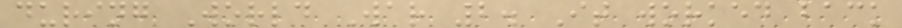during World War 2. It worked back
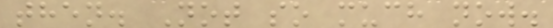then. Not so much now.
